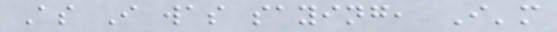As I was saying, I'm
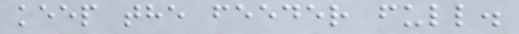keep the feeder full.
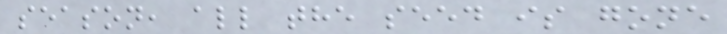season, all the seed is gone
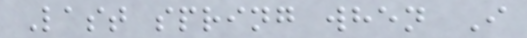Last spring when I
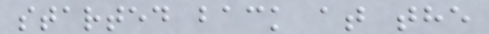started back at the
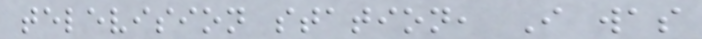television station, I was
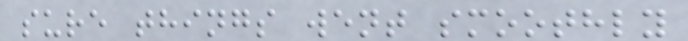sure things went smoothly
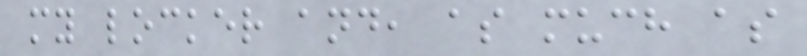my locker and, as much as
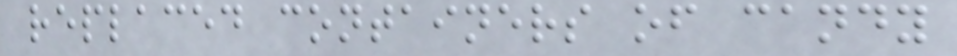replaced containers of candy
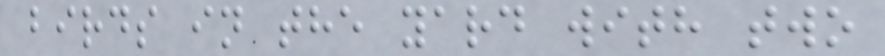birds in the yard with two
